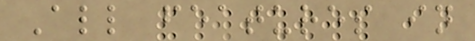All features in
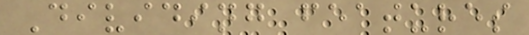Dividing features
